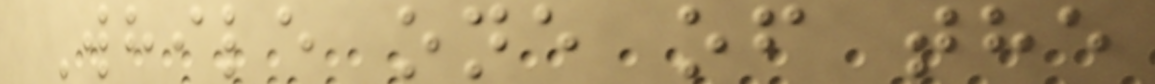While one of the
